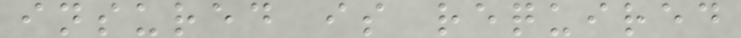insured is required
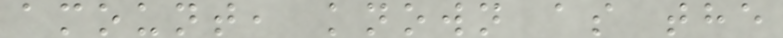amount, known as the
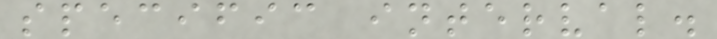specific interval.
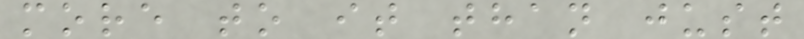more to it than just
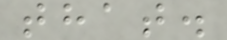that.
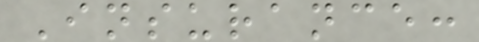Insurance:
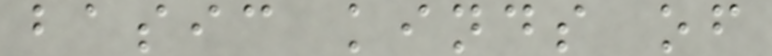basic kinds of
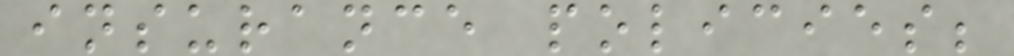insurance policies;
